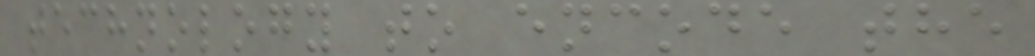technology to encode the
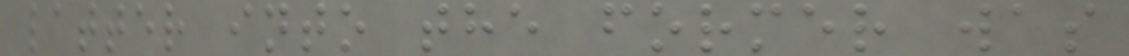latter into the former was
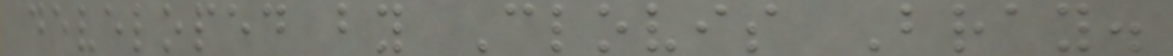developed by Clovis Bray.
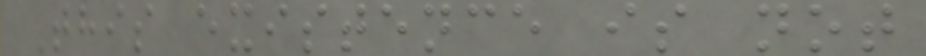This existence is not
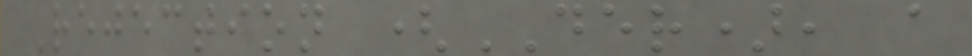Rejection (DER), a
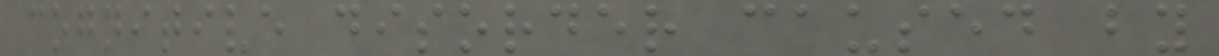cognitive disorder caused by
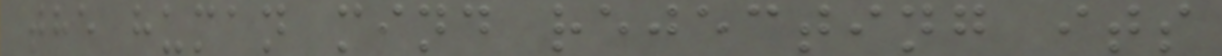the human mind rejecting its
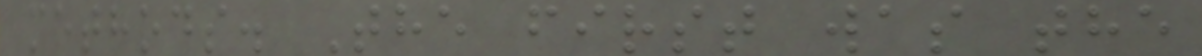methods. The first was the
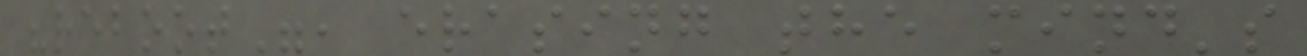"reboot", erasing the mind's
